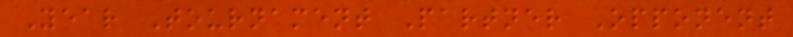Year Tournament Partner Opponent
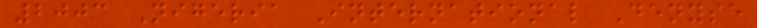2003 Nigeria International Denyse
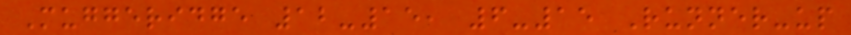Muggeridge 12-15, 6-15 Runner-up
